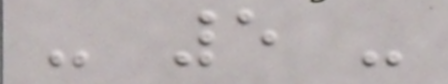- 5 -
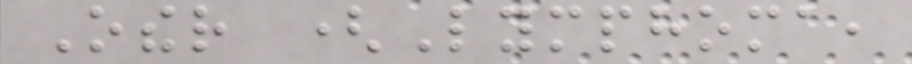Other (Lymphoma,
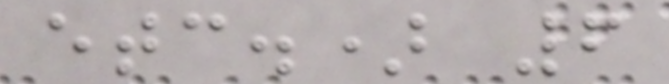etc.) 6
